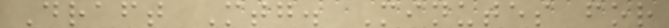Draft Mtg. Minutes for
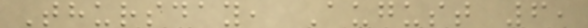Thursday, August 6,
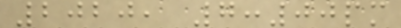2020, 7:00pm
